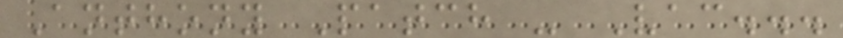Anthony Patch - Vac...
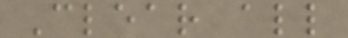Clear all
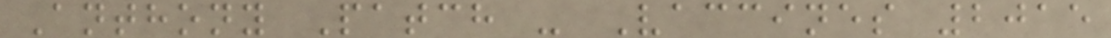Anthony Patch - Vaccines 2015
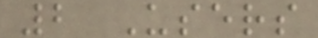2 Users
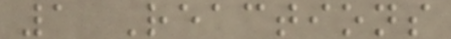1 Reactions
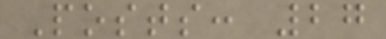Posts: 27
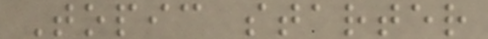Topic starter
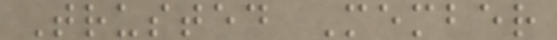Trusted Member
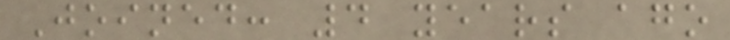Joined: 4 years ago
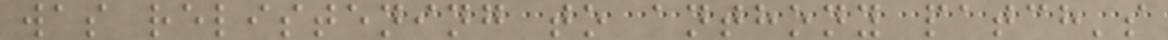was relistening to anthony patch's
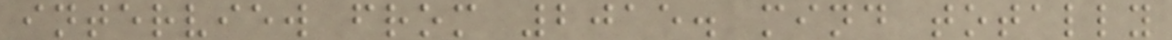interview from 2015. mind totally
